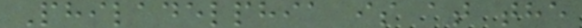Philadelphia is at the
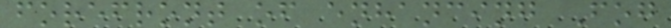forefront of enhancing Fog
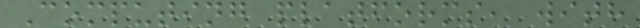Computing platforms, with
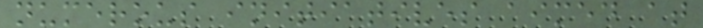numerous initiatives aimed at
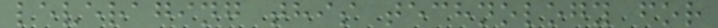leveraging this technology for
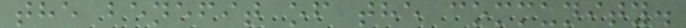the benefit of the community.
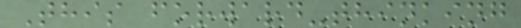This forward-thinking
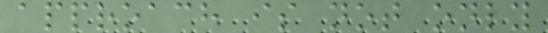approach is not only
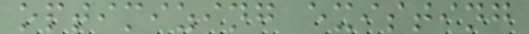optimizing existing
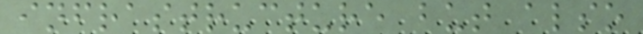infrastructure but also
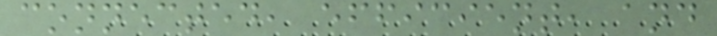connected, efficient, and
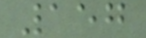157
